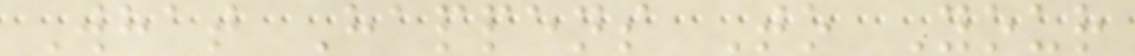What Happens To Your
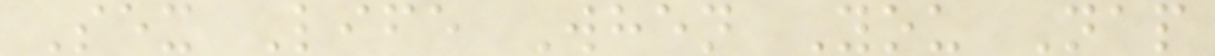Sex Life When You Nap
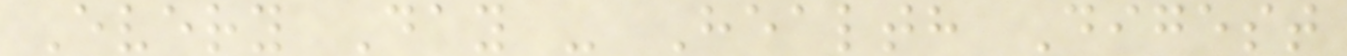Every Day - Health Digest
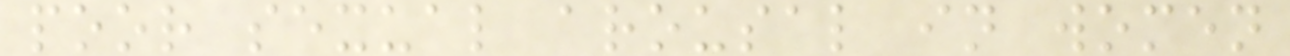poor sexual arousal in women
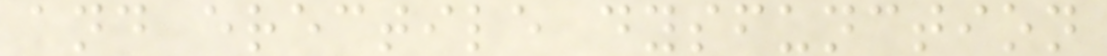and erectile dysfunction
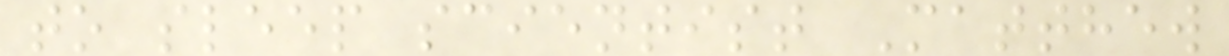to sleep scientist Matthew
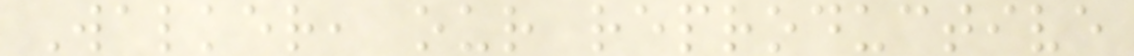Walker, our reproductive
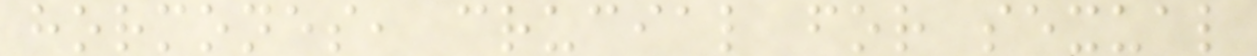hormones, crucial for sexual
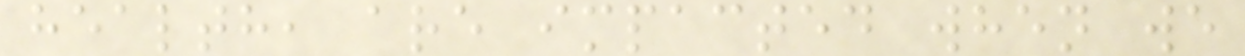health, are impacted when we
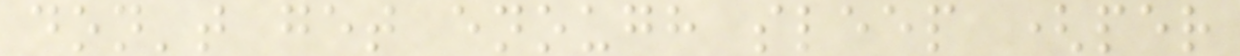don't get enough sleep (per
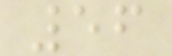56
